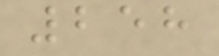258
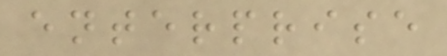enterprise
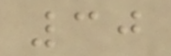30
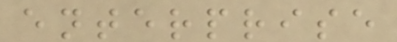enterprise
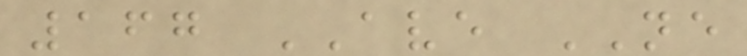167 AVE NE
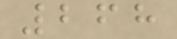268
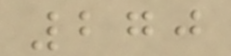270
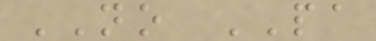NO PA
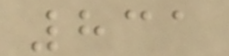831
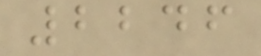2246
